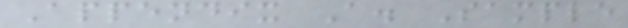Appendix A. Sample
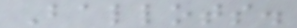Ballots.
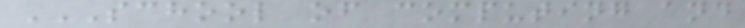SCHOOL OF COMPUTING AND
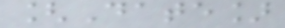[Date]
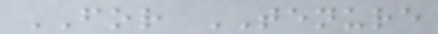FOR TENURE
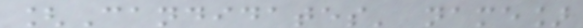[Candidates' name]
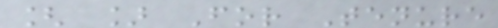[ ] For Tenure
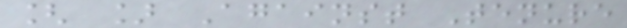[ ] Against Tenure
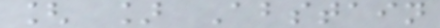[ ] Abstain
